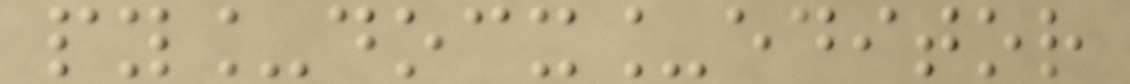py_docx_editor
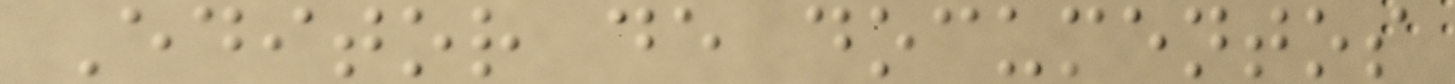Editor de documentos
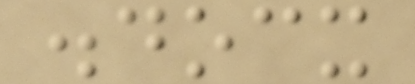.docx
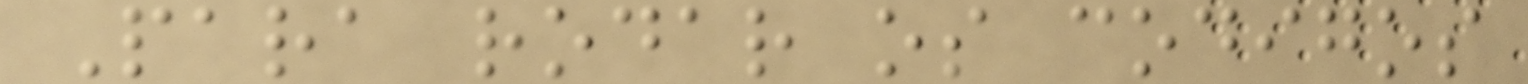Para rodar os codigos
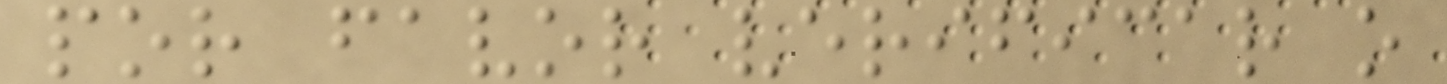por favor verificar o
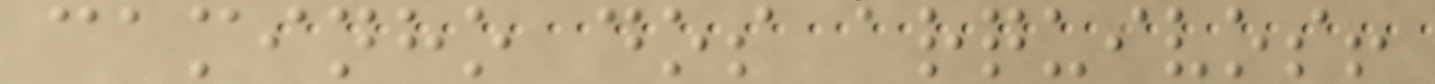caminho dos arquivos!
